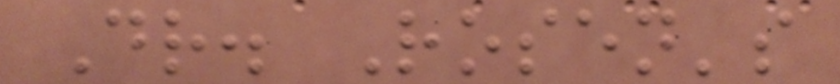Dr. Rosen's
